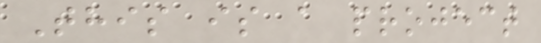This is a project
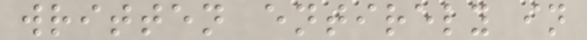written entirely in
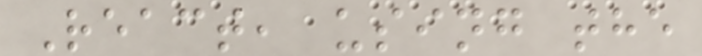React, using the
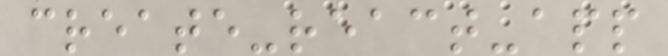create-react-app
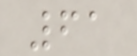61
